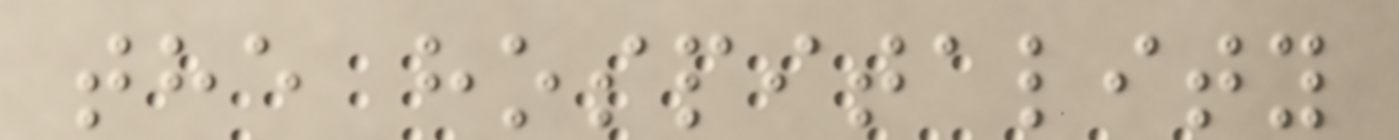the hospitality
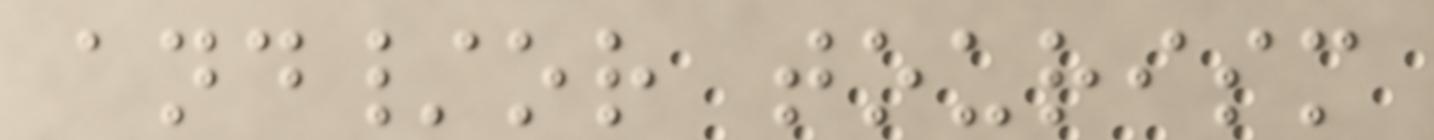and/or tourism
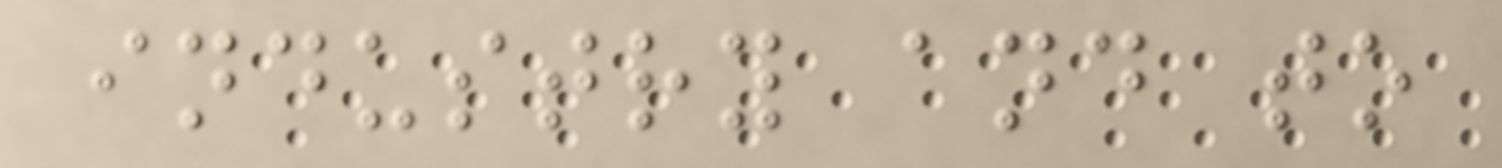industry and to
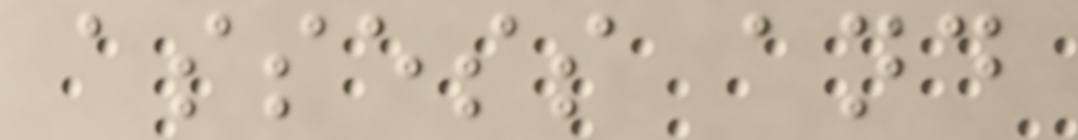assess and
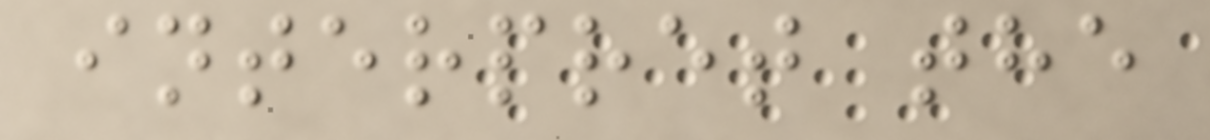interpret the
